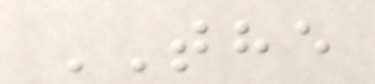THE
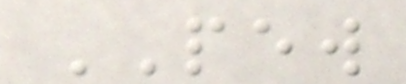PEW
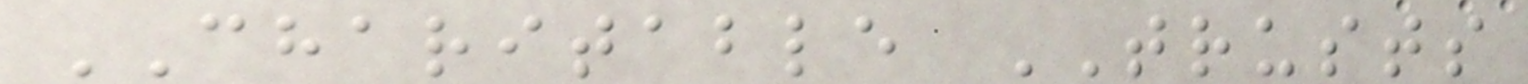CHARITABLE TRUSTS
